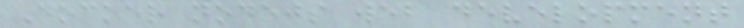Docker nodejs web development
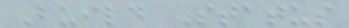Build Status
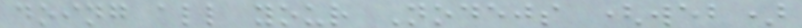doing all your Nodejs (web)
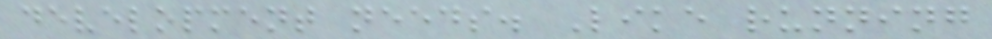development needs. Like running
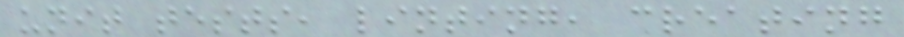unit tests, linting, creating
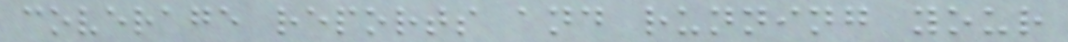coverage reports and running your
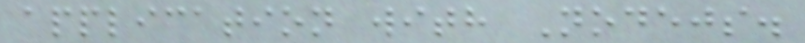application with Nodejs.
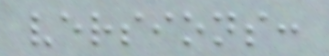versions:
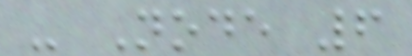- Node 6
